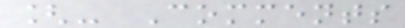[- Comments
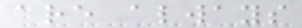are always
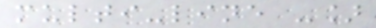multi-line -]
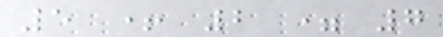5 + 2 = 7
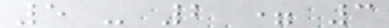5 - 2 = 3
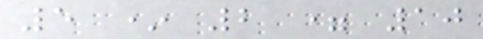5 * 2 = 10
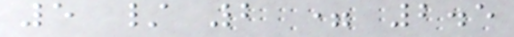5 / 2 = 2.5
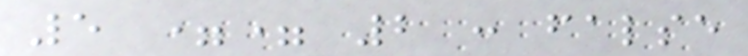5 == 2 : false
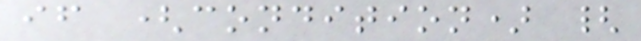if (condition) {
